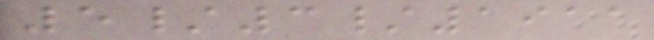5/3/1911
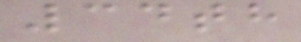34th
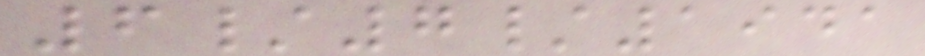6/7/1941
